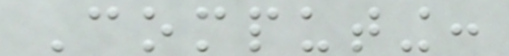Computing:
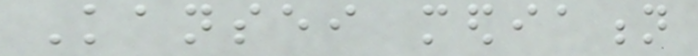Kansei mediation
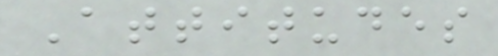Attitudes
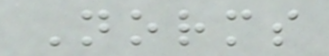Norms
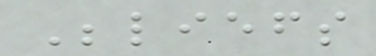Beliefs
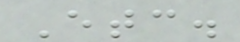Etc.
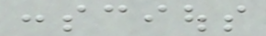conscious
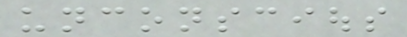unconscious
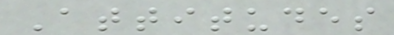Attitudes
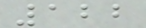122
